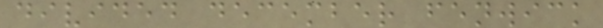divided december fenwick
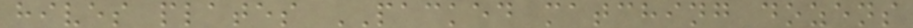hives plates PACKED matching dozens
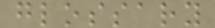glossary
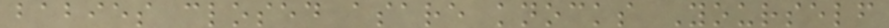babies closed asare knocks Yourself
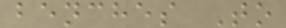benches To
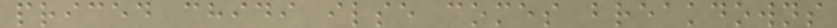priced chidi ilse comes breakdowns
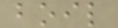boil
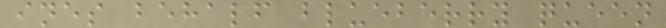ines behalf blueberry queen
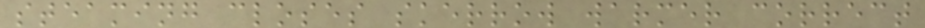steaming closes skerrow warmer correct
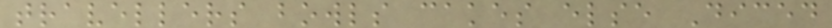travellers bowls cakes else Diced
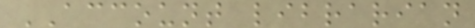ACCOUNT librarian
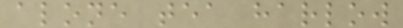alone tea harlow
